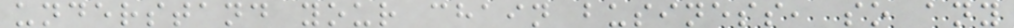understand your chain business, so any
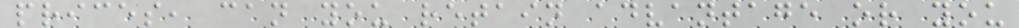prices, can you retain advantage or you
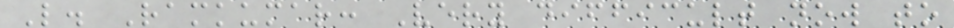L. Ramkumar: Very difficult now to
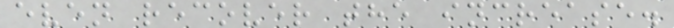even recover the increase.
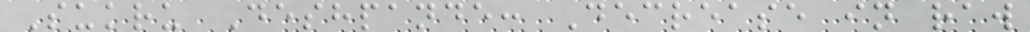Sukru Deshpande: Decrease in raw
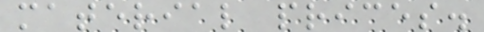material prices.
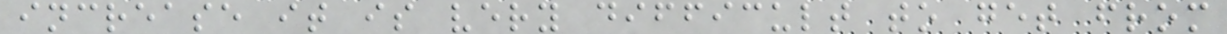increase it is very difficult to get from
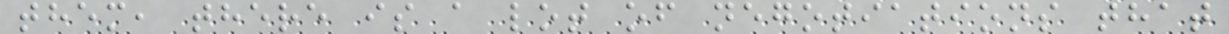them, there is a lot of negotiations that
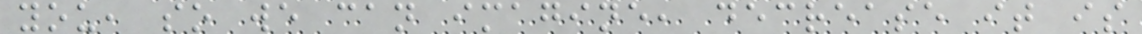you, so we can imagine, decrease it is
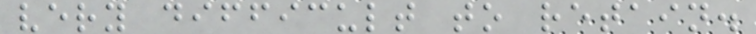very difficult to retain.
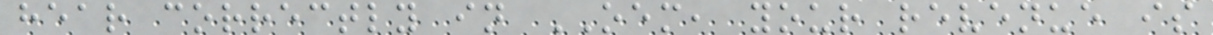hear correctly in OEM, your revenue is
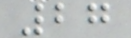27
